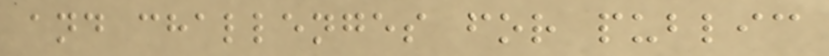and challenges for public
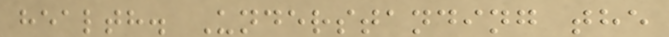health. Understanding the
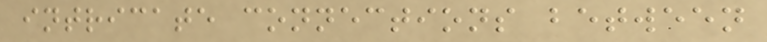intricate connections between
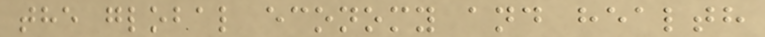the global economy and health
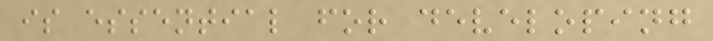is essential for developing
